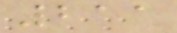211
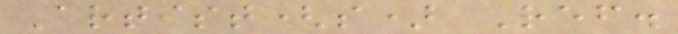Artist(s) Ref.
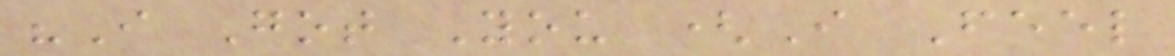"I Got You (I Feel
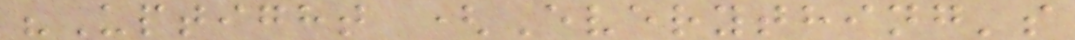"Uptight (Everything's
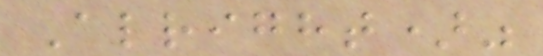Alright)"
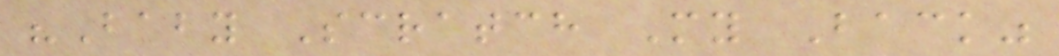"Baby Scratch My Back"
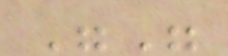""
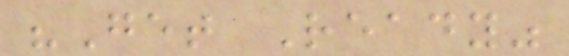"Get Ready"
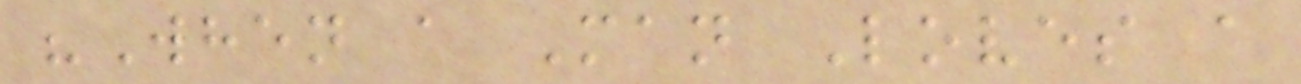"When a Man Loves a
